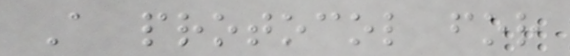A protocol for
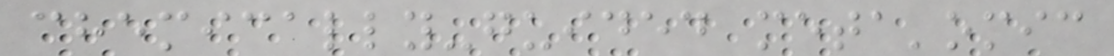chemically-guided meta'omic
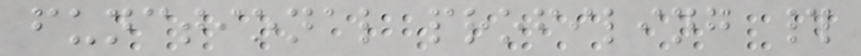functional profiling #
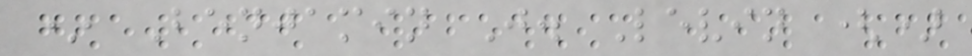* Benjamin J. Levin ()
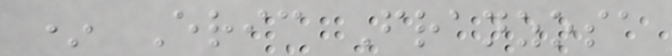* Eric Franzosa
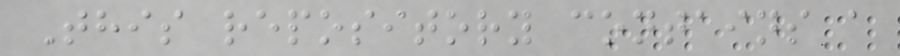This repository contains a
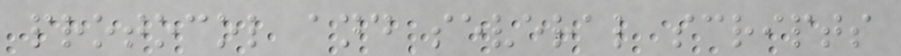protocol and several scripts
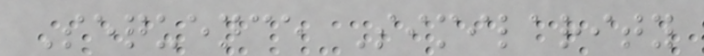Sequence Similarity
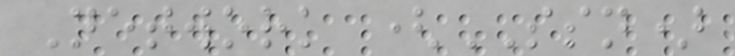Network (SSN)
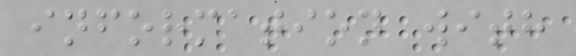information with
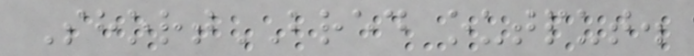ShortBRED output.
